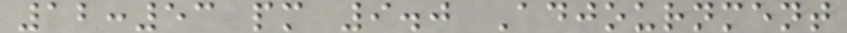12:53 pm 9.0 Adjournment
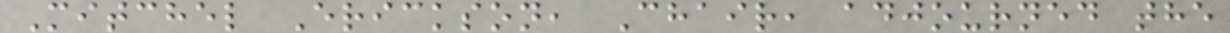Mitchel Erickson, Chair, adjourned the
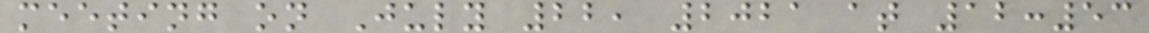meeting on July 22, 2021 at 12:53
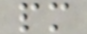pm
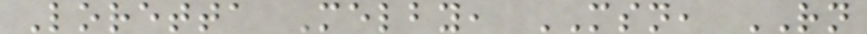Loretta Melby, MSN, RN
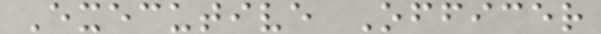Executive Officer
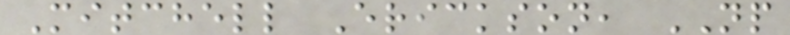Mitchell Erickson, NP
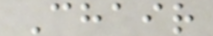Chair
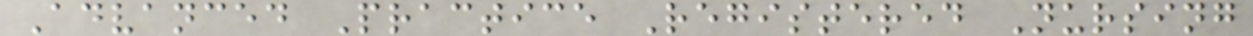Advanced Practice Registered Nursing
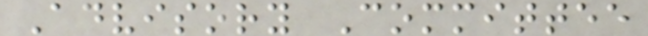Advisory Committee
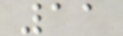11
